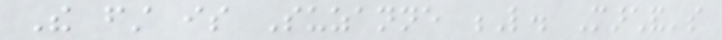The first is Suzanne L. Marchand's
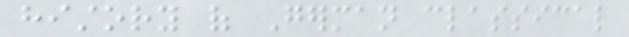history of German classical
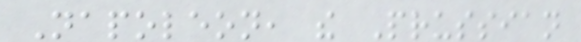Napoleon, the Prussian
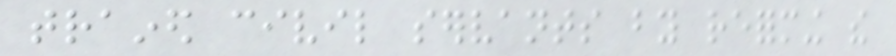trained civil servants by reforming the
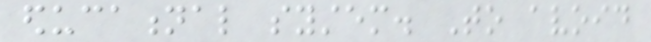educational system. To avoid
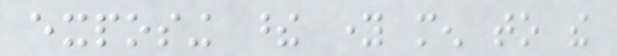exposing these young men to the
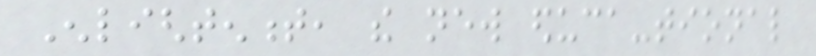Enlightenment, the new educa-tional
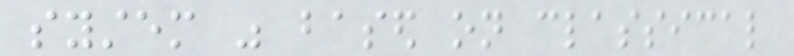system was based on classical
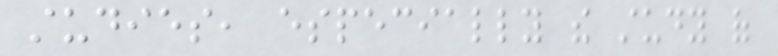studies, especially the study of
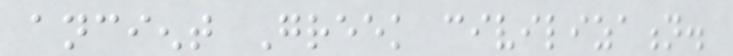ancient Greek civilization.
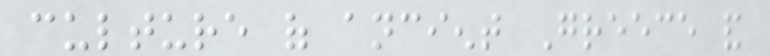culture of ancient Greece and
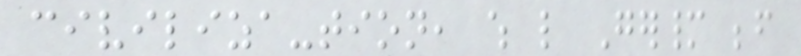civiliza-tion, which like Germany before
